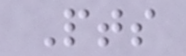Pts
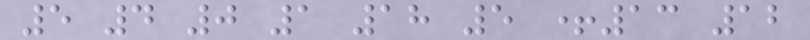5 4 0 1 18 5 +13 12
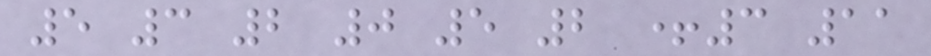5 3 2 0 5 2 +3 11
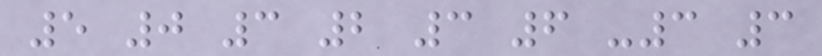5 0 3 2 3 6 -3 3
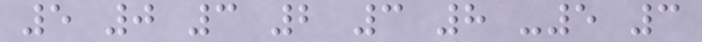5 0 3 2 3 8 -5 3
